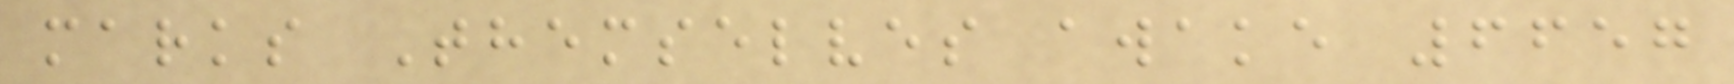marks Themselves awake 6657
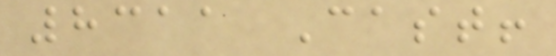8311 Cast!
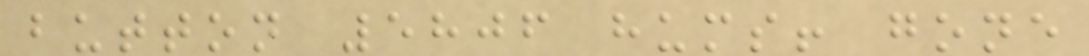button 5806 hums! gone
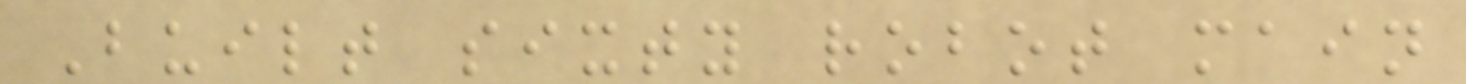Built sixty robot main
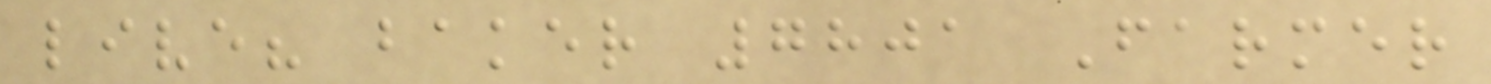live? baker 7801 Farmer
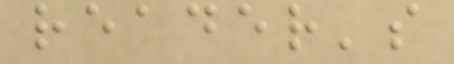reader's
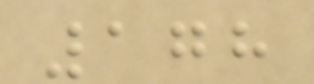178
